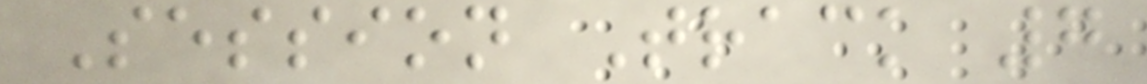Session Track 7
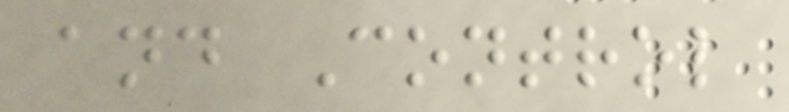and Control
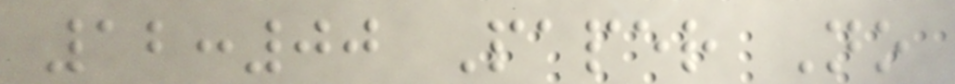12:00 Paper No
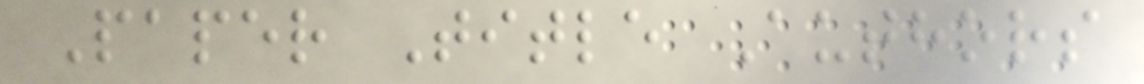Paper Title Authors
